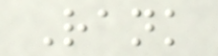Rank
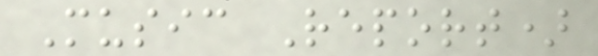Music Report)
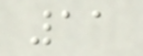11
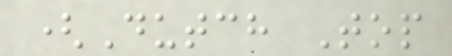(Dutch Top
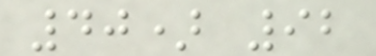40) 92
